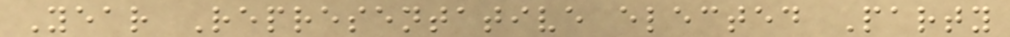Year Representative elected Party
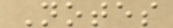Notes
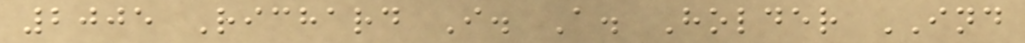2005 Richard I. A. Holder IND
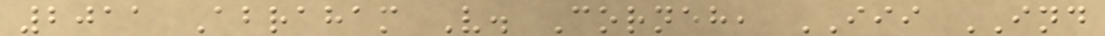2011 Abraham V. Corneh, III IND
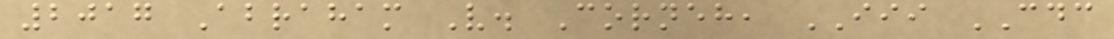2017 Abraham V. Corneh, III CDC
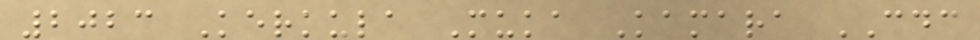2023 Kerkula Muka Kamara CDC
